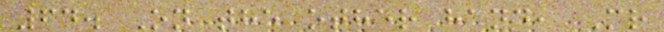64. On the other hand, Mr
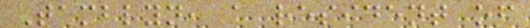Tamblyn, a resident of
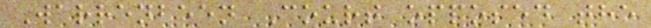Warrenbeen Court opposed the
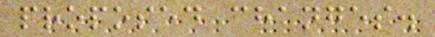proposed changes.
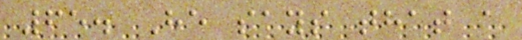65. He says that a
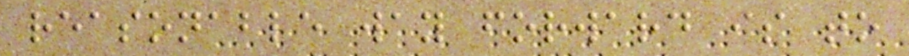reasonable way forward is to
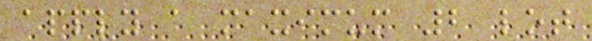apply a maximum 2 lot
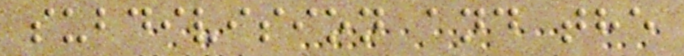subdivision and the
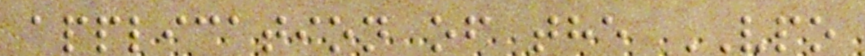application of the VPO
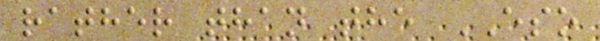rather than the ESO
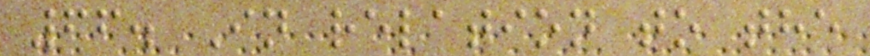66. In relation to the
